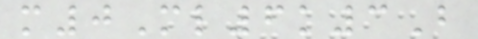m0Ml6k3B
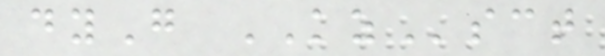dyG KZsct
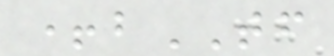+bTF
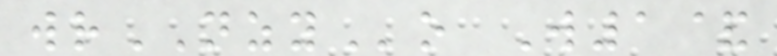wrNZYo W1&
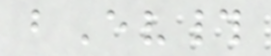bEv#
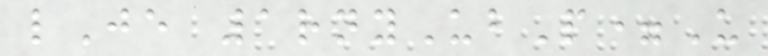lJe 1rnyUbP=U
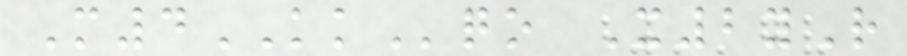M4KKqo X2yR
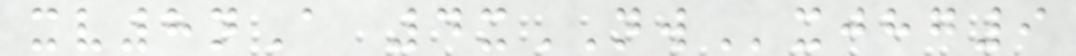xv8nA 4xNWxjhg9
